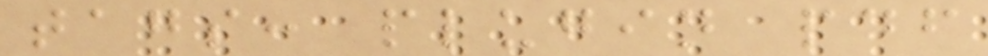tags: plugin pdf
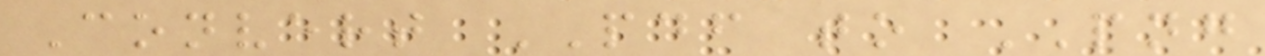Convert PDF to PNG
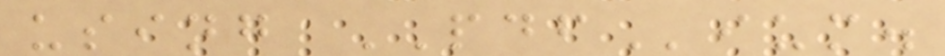using PDFium.
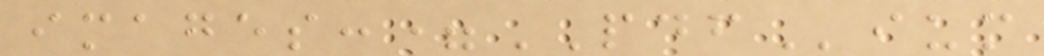images:=PDFium
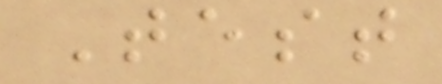Test
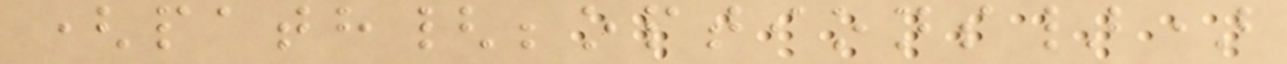(path{;options})
